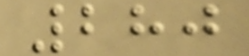280
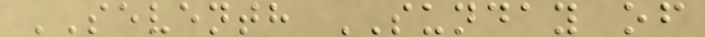SEVENTH SUNDAY of
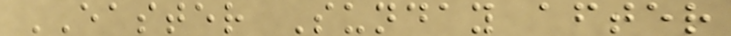EASTER Sunday after
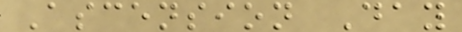Ascension Day
